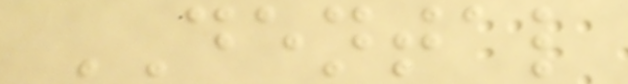DENTAL
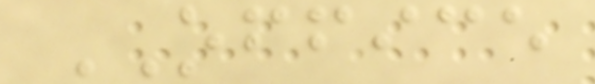OFFICE
